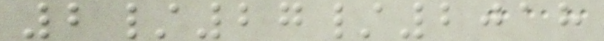2/27/2018
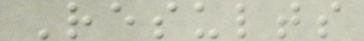Results
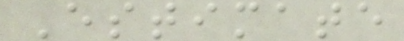Estimate
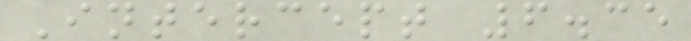Intercept 6.35
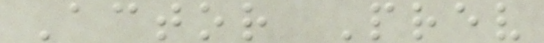Actor Prev
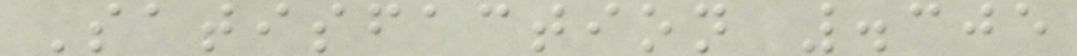Satisfaction .305
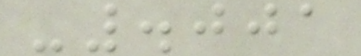-.001
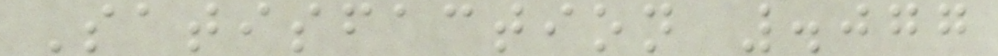Satisfaction .077
